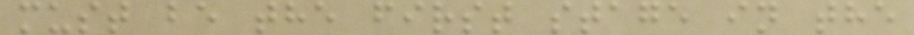must be the first stage in the
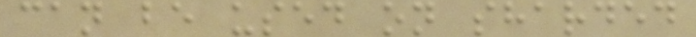can be used on sharded
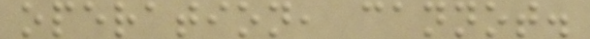operation, cannot.
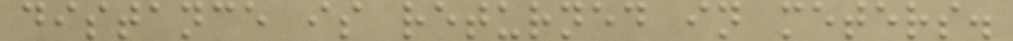distance is returned in meters.
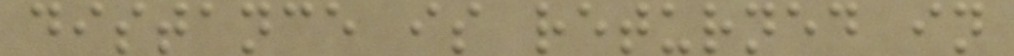distance is returned in
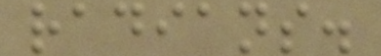radians.
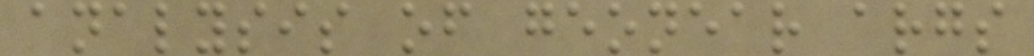analysis of geonear args
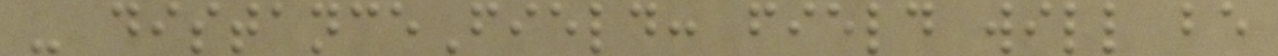- distanceField: field will be
